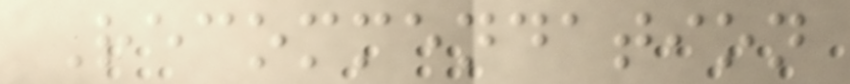Recommendation
